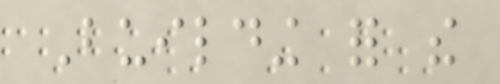Building for the
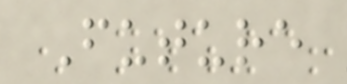Future
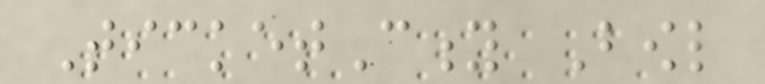TicketCity Bowl
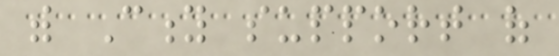with City support of
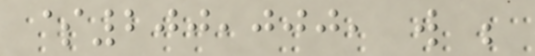$200,000, will be
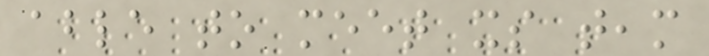able to meet its team
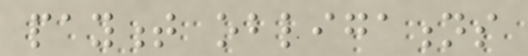payment obligations
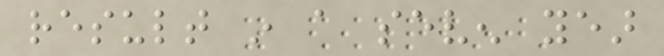result in a seven year
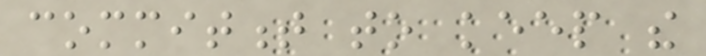commitment to keep the
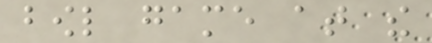bowl game at the
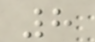8
